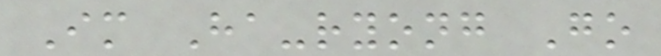Im Ha-ryong Go
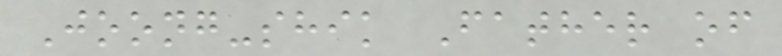Joong-shik Father of
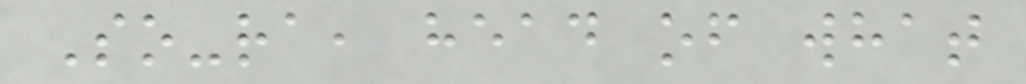So-ra, head of what
